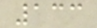133
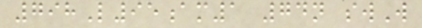798L95am1 74n swW
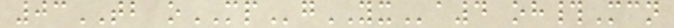03TB oMPgYXa4 oh#Mcn
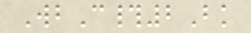WbC#2Bk
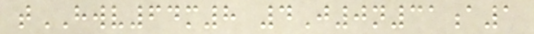tHWV64m8 4J0n31a1
